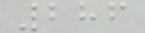286
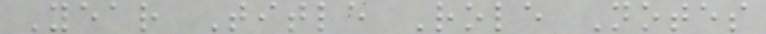Year Title Role Notes
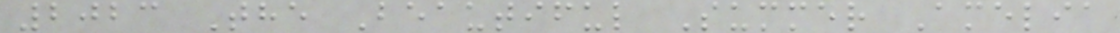2023 The Beautiful Summer Amelia
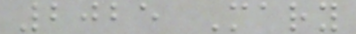2025 Mary
